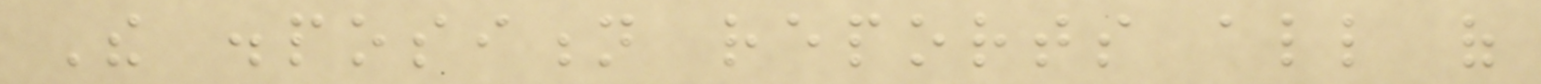The disposition reports all of
